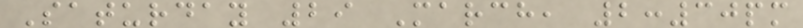Saturday 29 March, 2:30pm
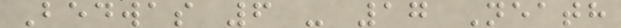Bedwas 6 - 17 Neath
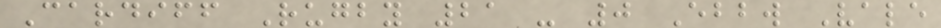Cardiff Rugby 21 - 0 Ebbw Vale
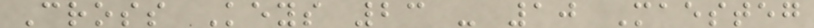Cross Keys 23 - 10 Maesteg
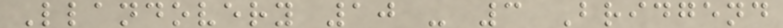Llandovery 10 - 3 Bridgend
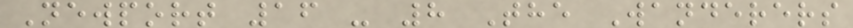Newport 16 - 8 The Wanderers
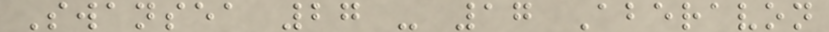Swansea 27 - 17 Aberavon
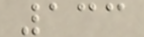133
